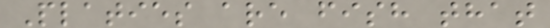Platies are fish that
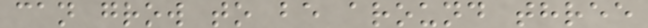can grow to be around three
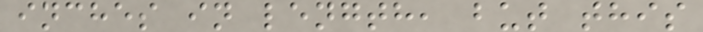inches in length, but this
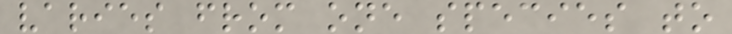varies from one species to
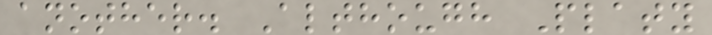another. Although Platy
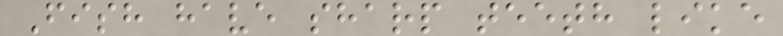Fish have sharp teeth like
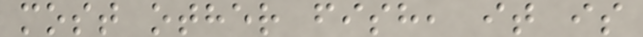most other fish, it is
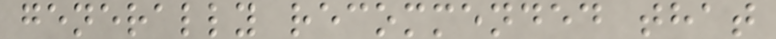generally recommended that
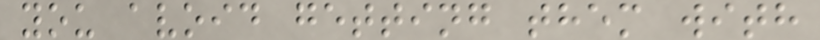you avoid getting them with
